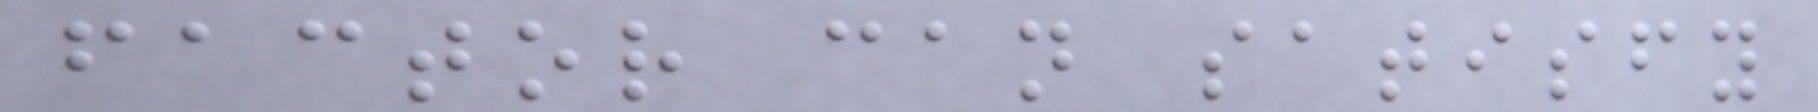factor can satisfy
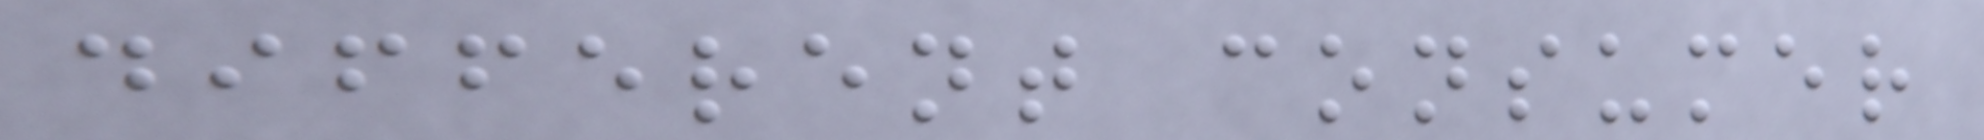different consumer
